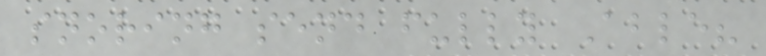snoring send fully Able?
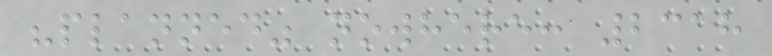"planned" nowhere: 2318
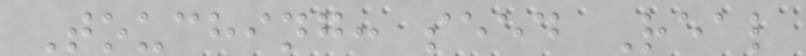Touching: seed Real
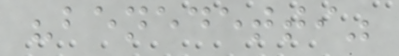"benedetti"
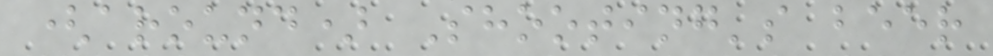(around) Shooting's beer
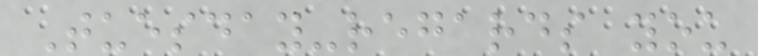Tuesday-regards you
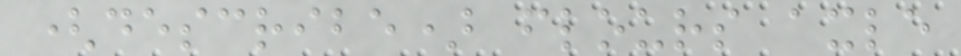(describe) flours axle
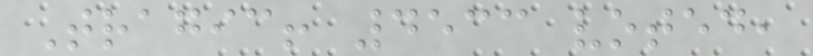Tragic! 4533 voted,
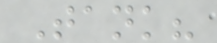Tank?
